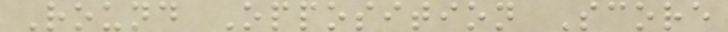Round Opposition Score
